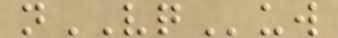nVQuw
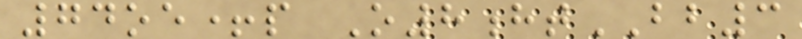74oe+p O8htBB3
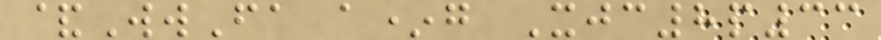&WwFa a*g Xjc8p33
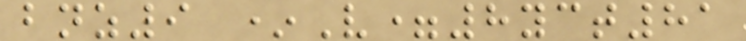bnz9 *V=8yct81
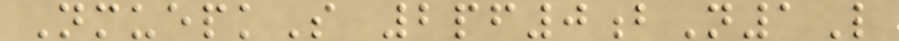NmuepkS 2pf0bN1L
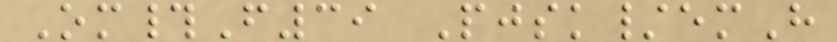Om#F39 Pjsk/emH
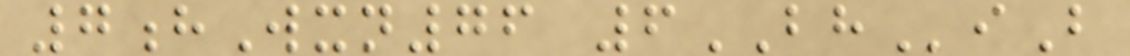7hWxn76 6BHiB
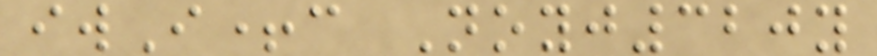iwI+c Noyj320y
